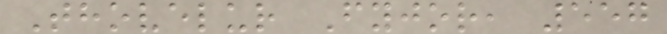Thovelur Fyjor, 557
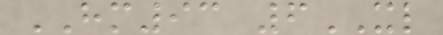HM93 6XL
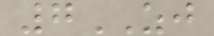7ZJ
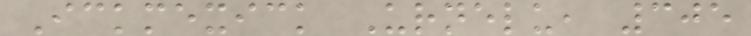Ickmexick Urnelu, 305
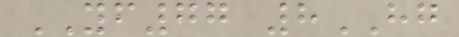YF77 8HG
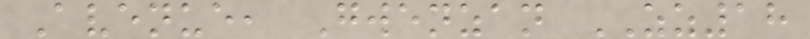Avenue, Gwenzan ZZ18
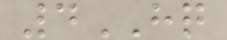4HQ
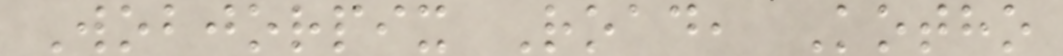Wobjorpix Road, Kotho
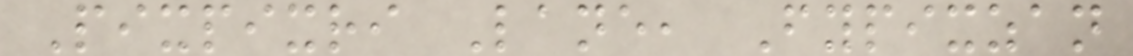Pixpixri Lane, Fypixzan
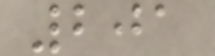201
